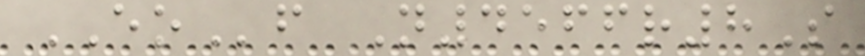EOf N4566r8S
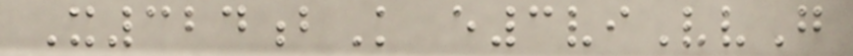X324bK e3viVvG
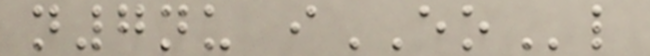n7nu iEOl
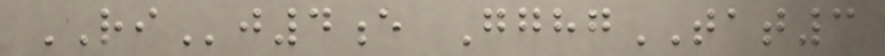RIj4e GghgTAT3
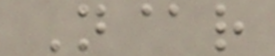N@r
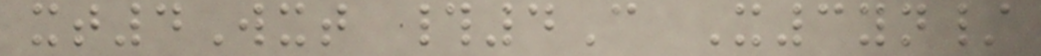xt4Wxt #4C X3yn/
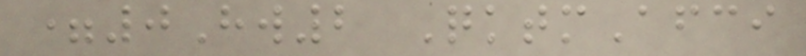=0Hw2 QktmAfci
